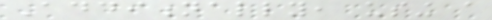Additionally, using a
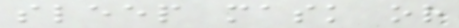sleep mask or
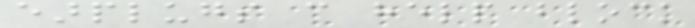earplugs can help block
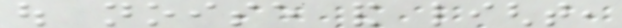out noise and light,
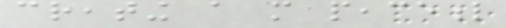creating a more peaceful
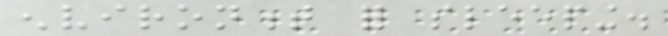environment for sleeping.
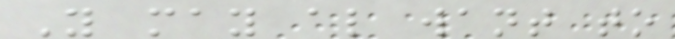You may also want to
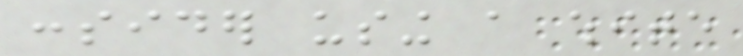consider using a white
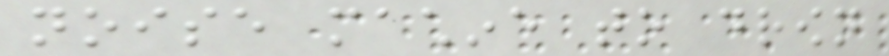noise machine to drown
